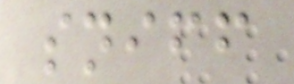sniff
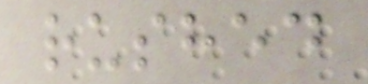rushed
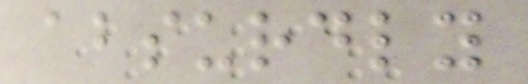absurdly
